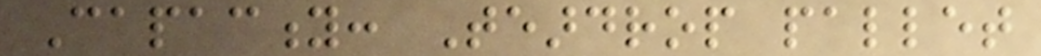Capacity: Teardrop pallet
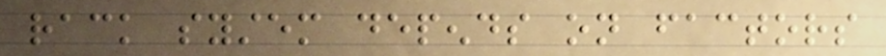rack system depends on factors
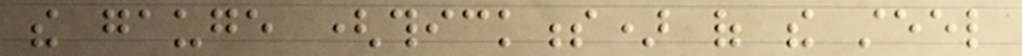the gauge (thickness) of the steel
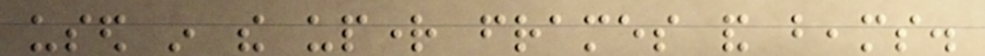used in the upright frames and beams.
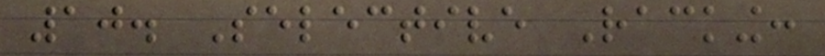10. Selective Racking:
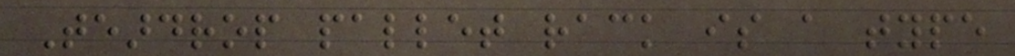Teardrop pallet rack is a type
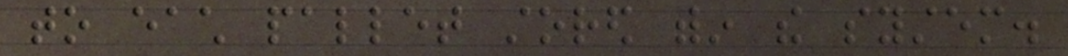to each pallet stored within the system.
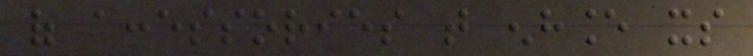of accessories that enhance its
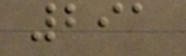291
